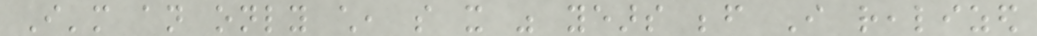I'm an only child, so it was years before I realized
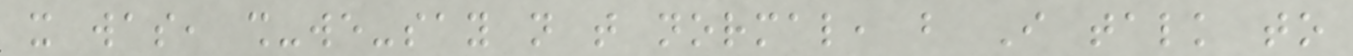it was, shall-we-say not that normal, but I talk to
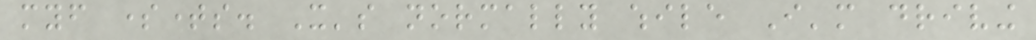myself sometimes. It's normally while I'm driving
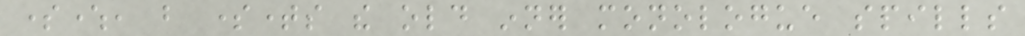somewhere, but sometimes the old inner monologue spills
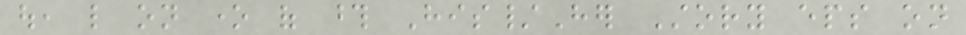out, like on one of those His/Her Story eps on
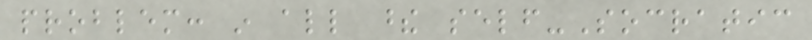problem: in all these self-Socratic
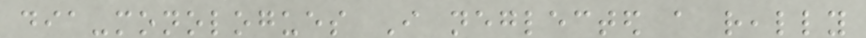dia-monologues I neglected a really
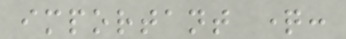important question:
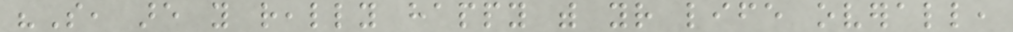"So, are you really happy with your life overall,
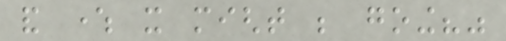and where it might be going?"
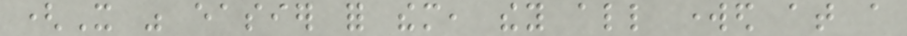(It was easier for them, they all worked at a
